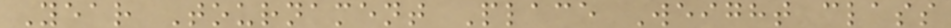Year Tournament Place Weight class
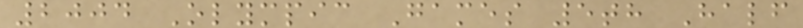2004 Olympic Games 5th Half
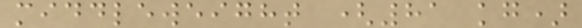middleweight (81 kg)
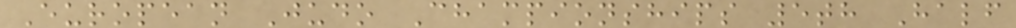European Judo Championships 5th Half
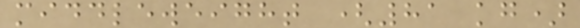middleweight (81 kg)
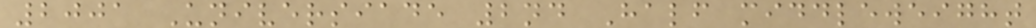2001 Universiade 2nd Half middleweight
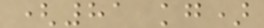(81 kg)
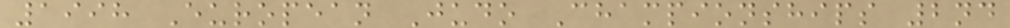1998 European Judo Championships 2nd
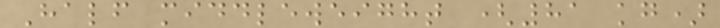Half middleweight (81 kg)
